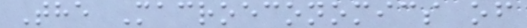The Macroeconomics of
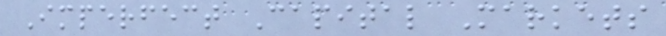Imperfect Capital Markets
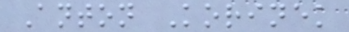Anton Korinek
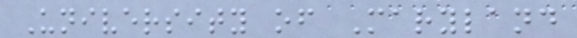University of Maryland
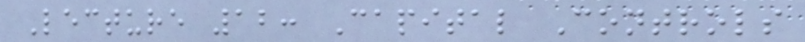Lecture 12: Capital Controls
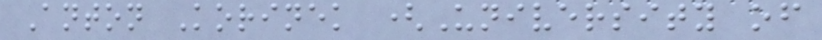Anton Korinek (University of
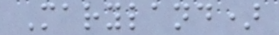Maryland)
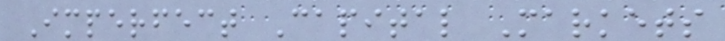Imperfect Capital Markets
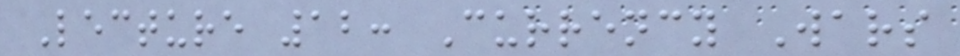Lecture 12: Currency Wars
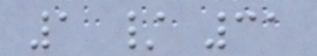1 / 31
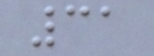31
